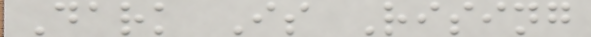Dark Is Rising
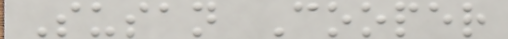Susan Cooper
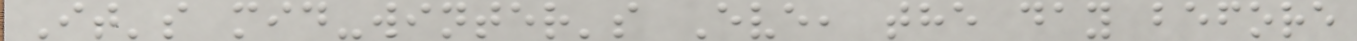It's mid-winter's Eve, the day before
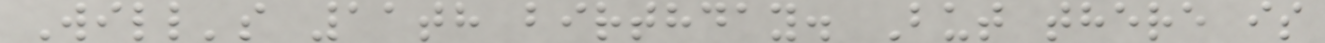Will's 11th birthday. But there is
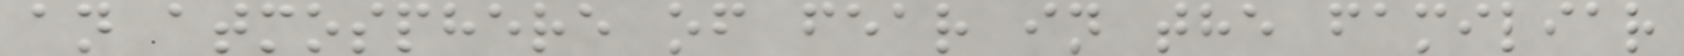an atmosphere of fear in the familiar
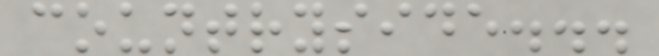countryside...
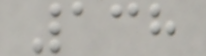138
